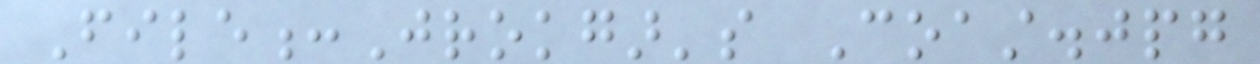File:Jrokgar's Coast.jpg
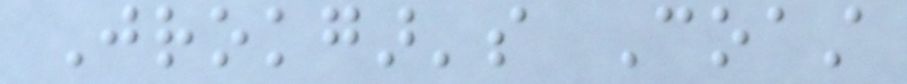Jrokgar's Coast
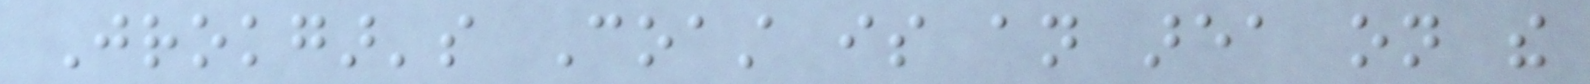Jrokgar's Coast is an area on the
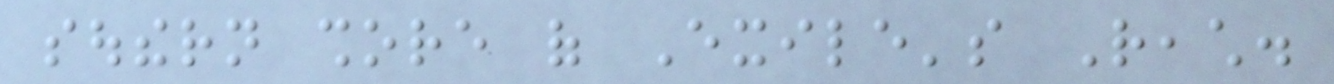southern shore of Exile's Reach.
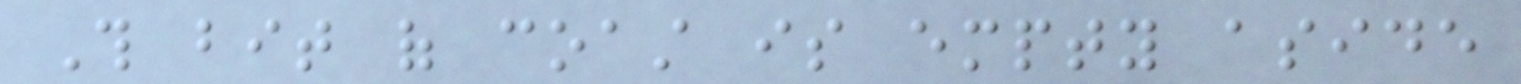This bit of coast is empty aside
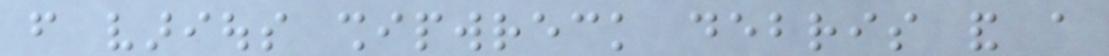from various shipwreck debris and a
